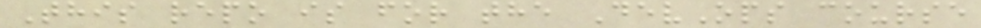This repo is for the DevOps course
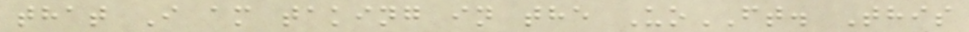that I am taking in the UoFT. This
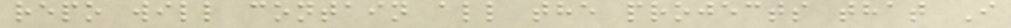repo will contain all the projects that I
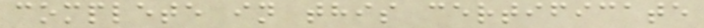complete in this certificate
